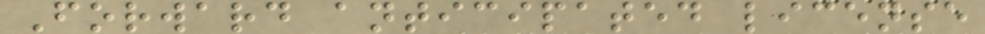Forward anticipated license
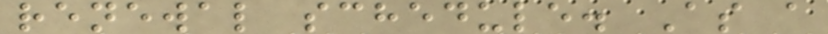renewal schedule. As a
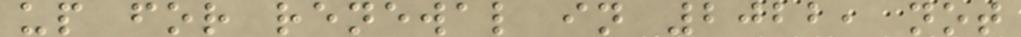up for renewal in 2022, not
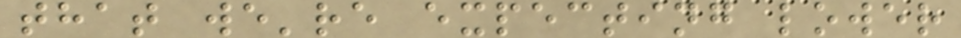that we're expecting lower
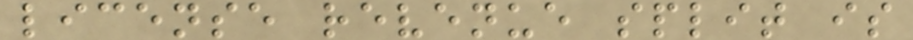license revenue split is
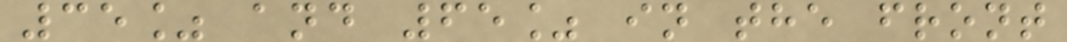35% and 65% in the front
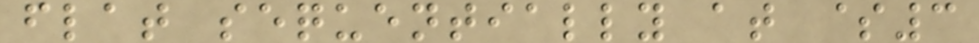flat sequentially at $3
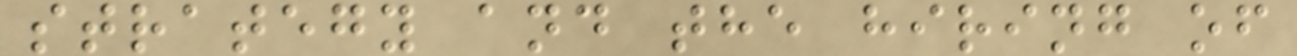strategy and the hiring of
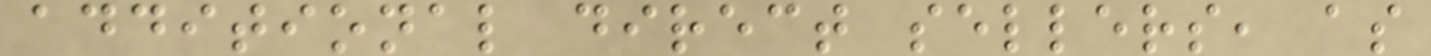additional direct sellers, as
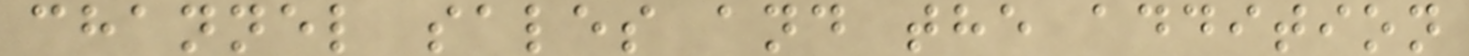channel sales and the addition
